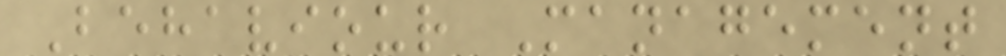Behaviour Management
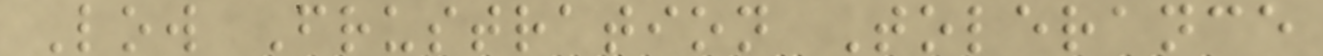Low Frustration Tolerance
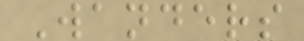Wanders
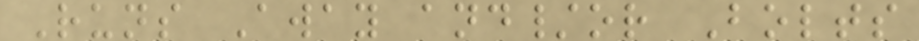Runs Away and/or Bolts
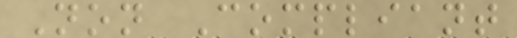Non Compliant
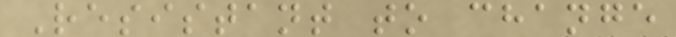Resistant to change
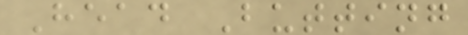Head Butting
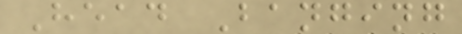Head Banging
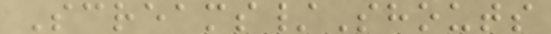Screams/Shouts
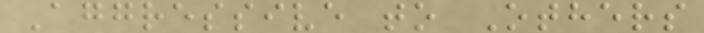Aggressive to Others
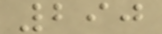290
